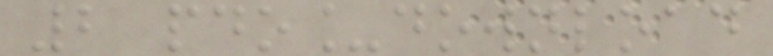2 pdo_download
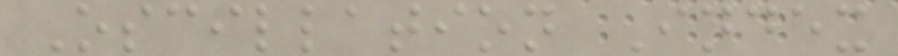Oscillation Index
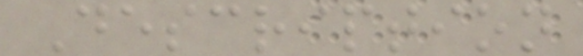Description
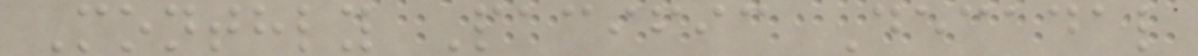Monthly Pacific Decadal
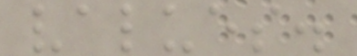values.
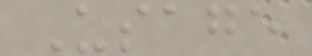Usage
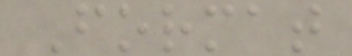Format
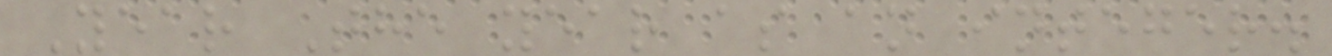Year The year as an integer.
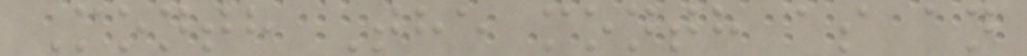Month The month as an
